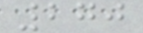270
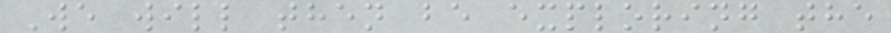We will then be exploring the
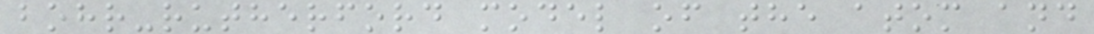bohr-rutherford model of the atom and
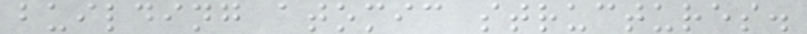building atomic structures.
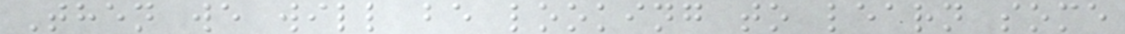Then we will be looking to learn some
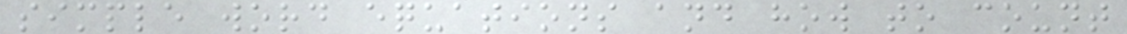simple word equations and how to count
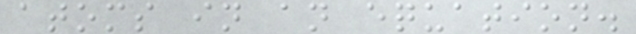atoms in an equation.
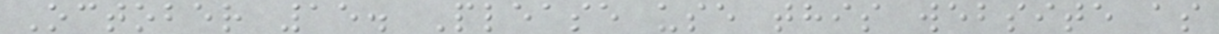October 15. Please use this website as
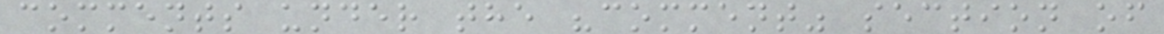comments under the "comment" section of
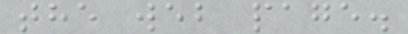the web page.
